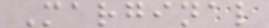Marginal
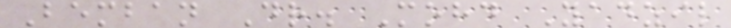Bemban Dr. Mohd Yadzil
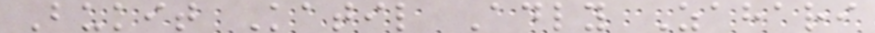Bukit Katil Adly Zahari
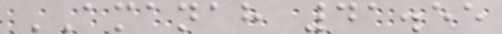AMANAH 41.55
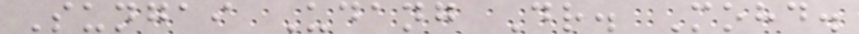Sungai Udang Dr. Mohd.
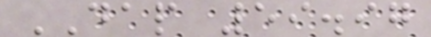DAP 59.97
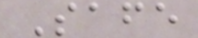Safe
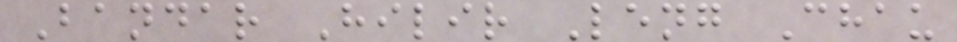Bandar Hilir Leng Chau
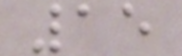15
